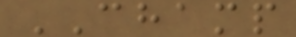CHAMP
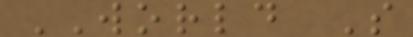WORLD S
